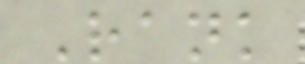Rank
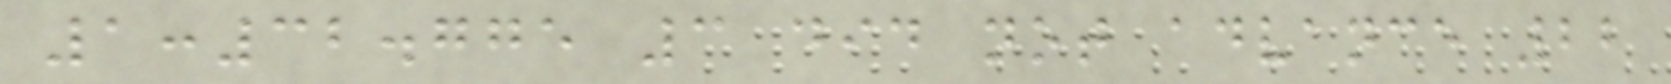1:32.775 3 did not advance 22
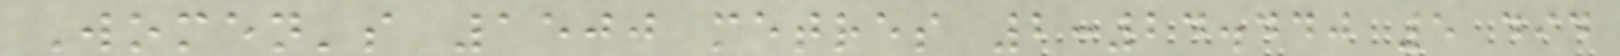Women's 1500 metres 2:24.440 5 did
